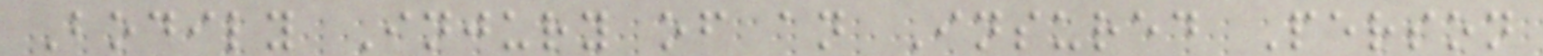Bodily Injury of an Insured Person
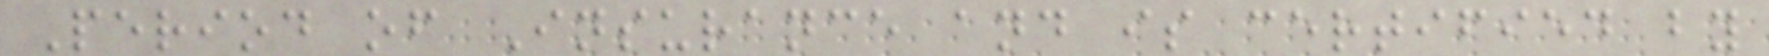Period of Insurance and is certified by
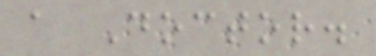a Doctor.
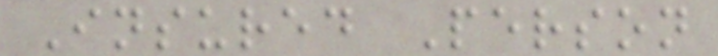Insured Person
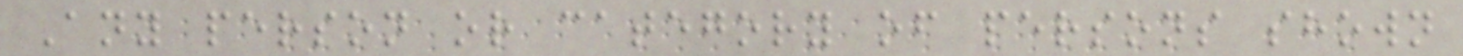Any person or category of persons shown
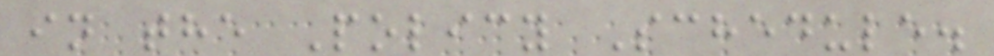in the Policy Schedule.
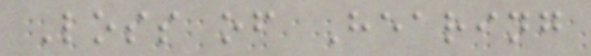Loss of Hearing
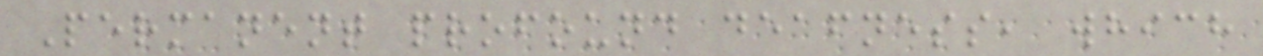Permanent profound deafness, which
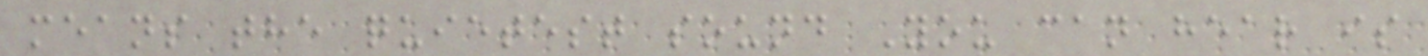means the quietest sound You can hear is
